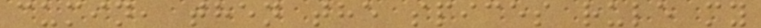cumin, then the spices rule my
